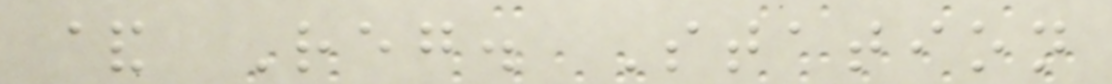& Reg. Station
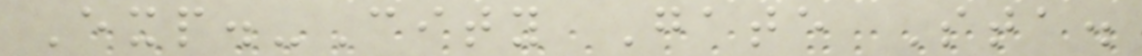Exp.-City Gate Sta.
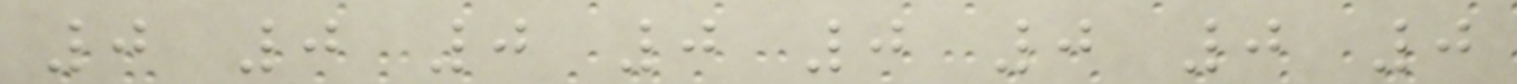0 0 0 0 0 0 0 0
